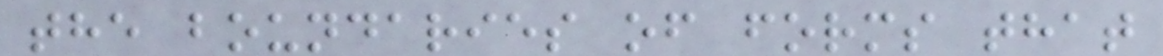the boundaries of forms that
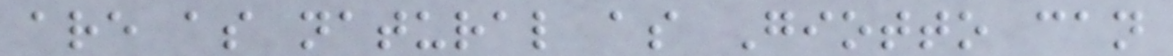are as natural as Giotto can
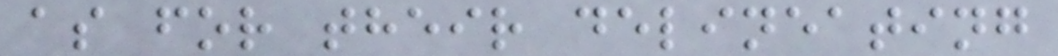as for their delineating
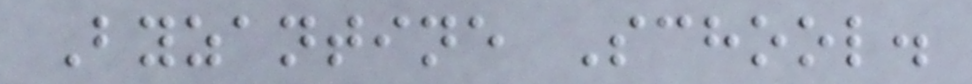Byzantine School.
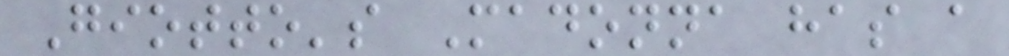Giotto's Madonna has a
